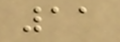11
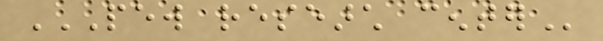PEW RESEARCH CENTER
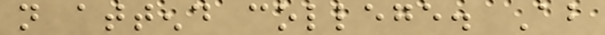not attend college. About
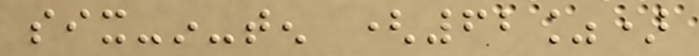six-in-ten (62%)
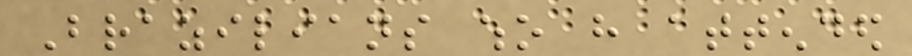Brazilians who have attended
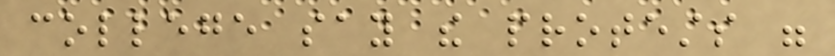college say the protests were
